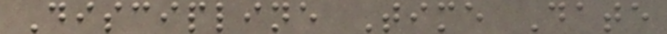Discipline Time Date
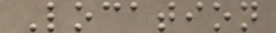Location
